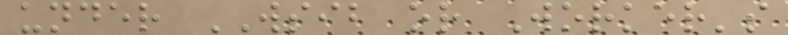under WSIB or Worker's
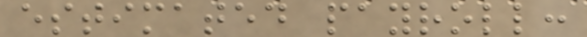estimated payroll:
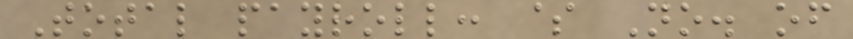Total payroll: $ No. of
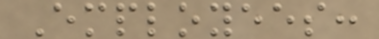Employees:
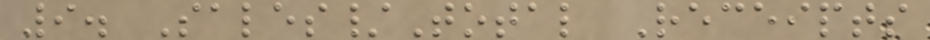9. Sales/Total Receipts
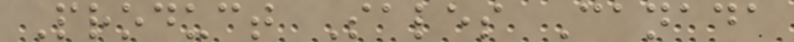Product Sales Canada
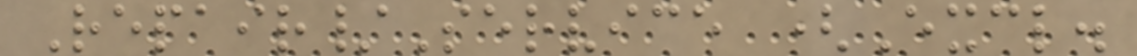Repair/Service (Excl.
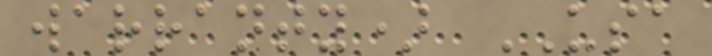warranty) USA
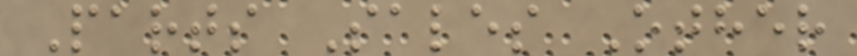Parts Sales Other
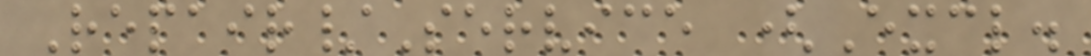Repair/Service (Excl.
